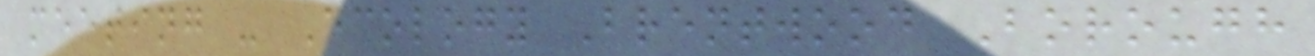meeting - Ecology Brentwood Borough
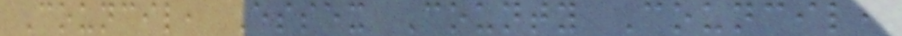Council, Essex County Council,
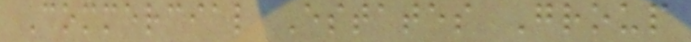Commercial Estates Group
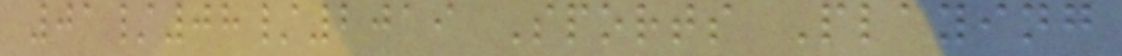01/08/2019 Sports Playing
